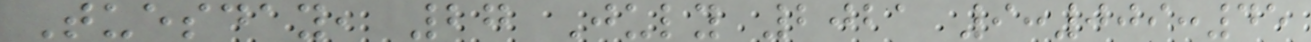Tuesday, 27 July 2021 9:009:45
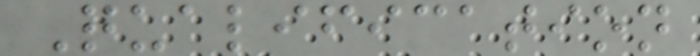Qualification
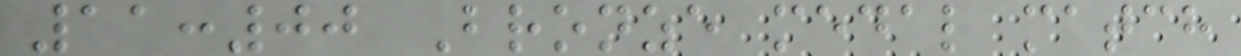11:00 Bronze medal match
